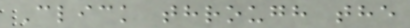Click through the
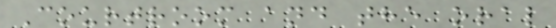Courtroom and the oral
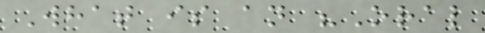What is an "Oral
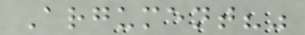Argument?"
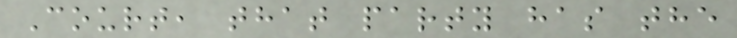Court, that party has the
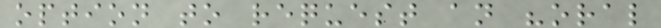option to request an "oral
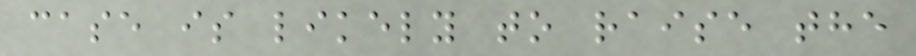case is likely to raise the
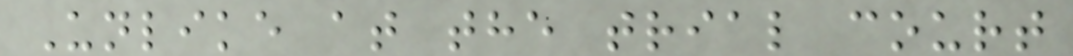Unlike at the trial court
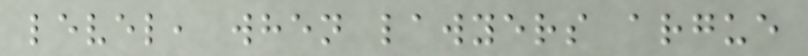level, when lawyers argue
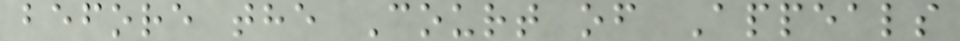before the Court of Appeals
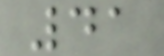41
